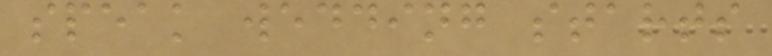speak wedding starts
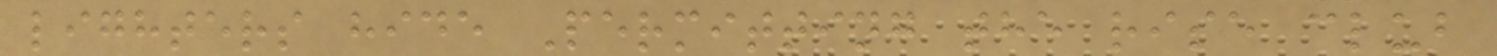lighters hide Permitting the rise club
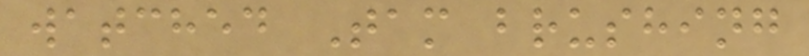watched Tam brushing
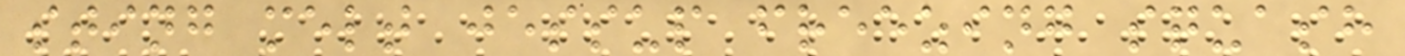sting melt jessup freezing squash
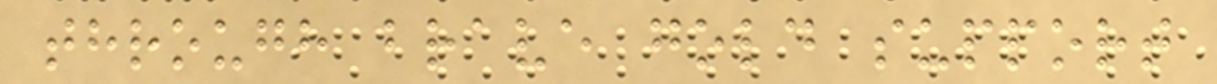through brave gold support
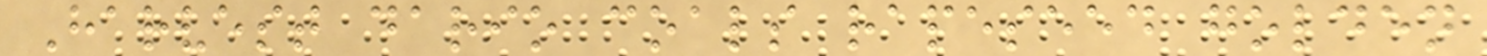Harvest dario coals rapeseed golden
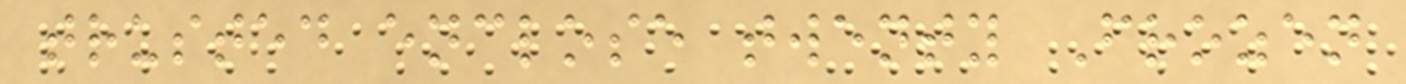trusted enclose twenty Frozen
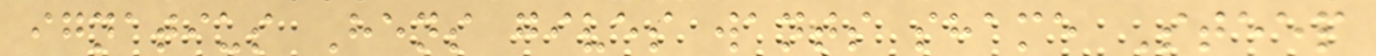ignatius Hens gives wants shame Steep
